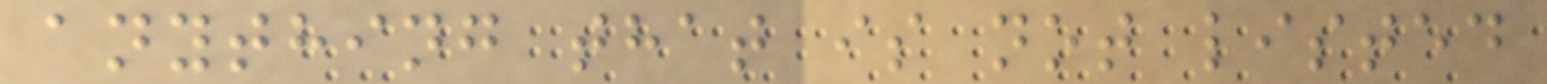anything that is not listed
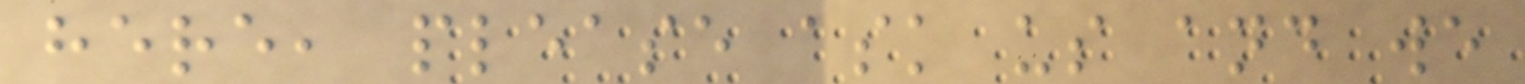here, please ask us and we
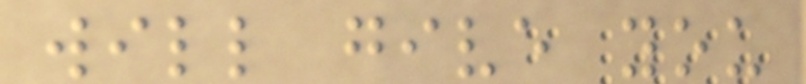will give you
